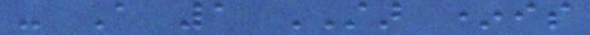- A 1 STAR *is
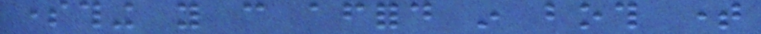something you can afford in both time
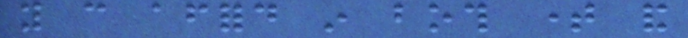you can afford in both time and
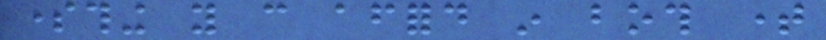something you can afford in both time
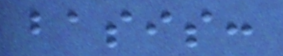basis:
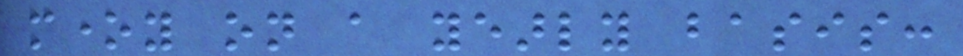money on a yearly basis:
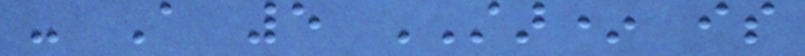- A 5 STAR* is
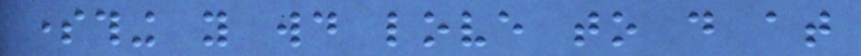something you would love to do at
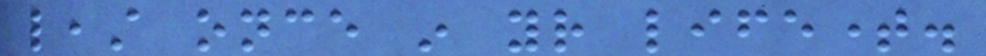least once in your lifetime.
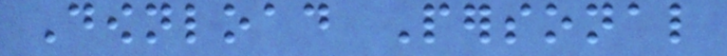Download Personal
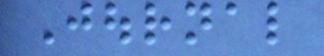Journal
